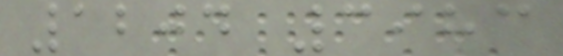1204 3983
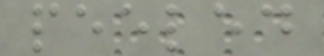peeled
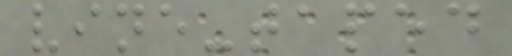vine-taped
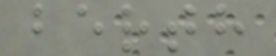berth
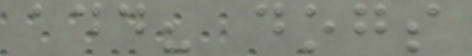add? dogs
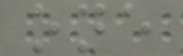one
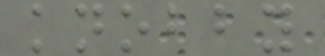knobby
